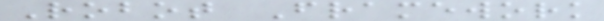Robot Framework
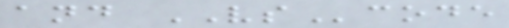and VScode
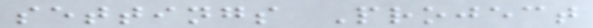settings Project
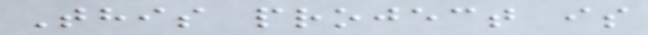This project is
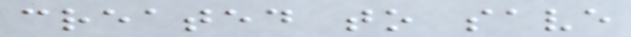created to save
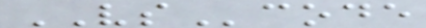VScode
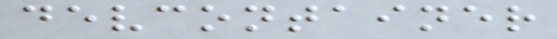devcontainer
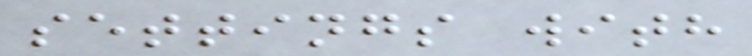settings with
